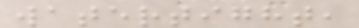watertight,
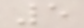5
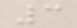3
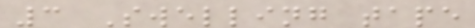3 Swelling tape
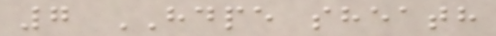7 HDPE sheath
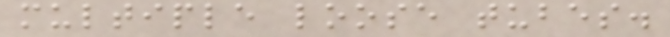multiple loose tubes.
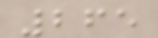265
